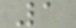1
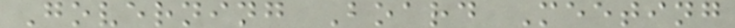Governing Board Meeting
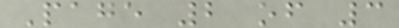Page 2 of 3
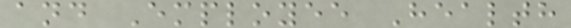and Employee Health
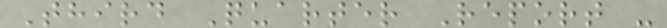Third Quarter Report -
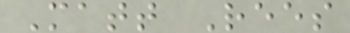Matt Rees
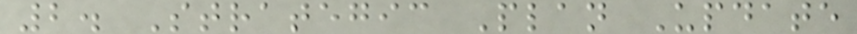2. Strategic Plan Update
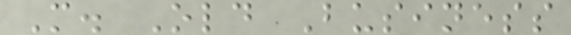M. Old Business
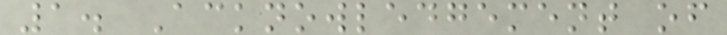1. Acknowledgement of
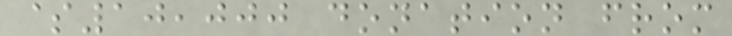$10,000 donation from
